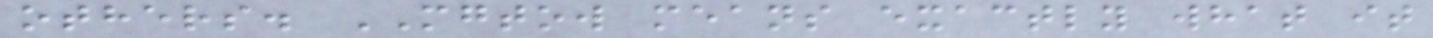others. MGTOW means exactly what it
